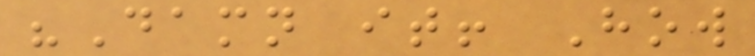"Damn it! How
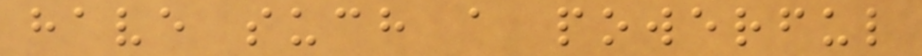have such a powerful
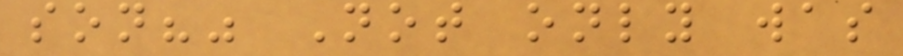son?" Not only was
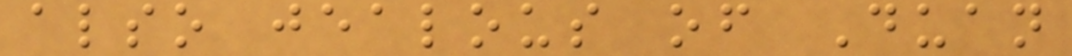also jealous of Duan
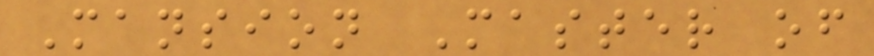Mansion Master of
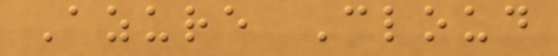Azure Cloud
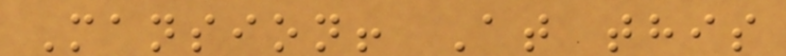Mansion! At this
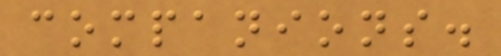companions.
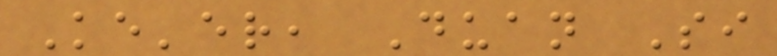Ke'er, Duan Si
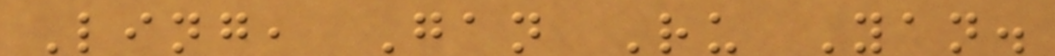Ling, Gan Ru Yan.
